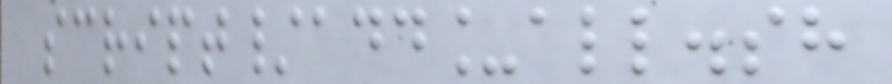script/add_all.sh
